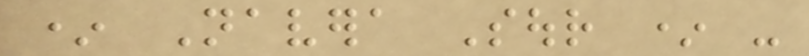* Navera Sour * -
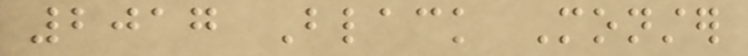2017 Black Monster
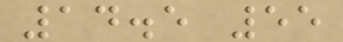14.5 55
